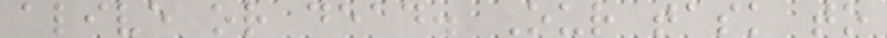alive or dead. Our task to
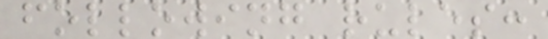following rules:
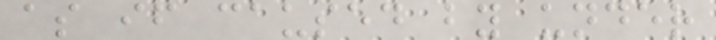as if caused by under
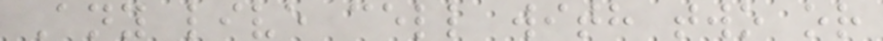Any live cell with two or
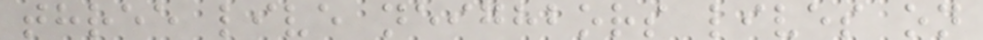three live neighbors lives on
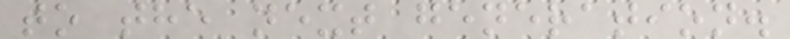to the next generation.
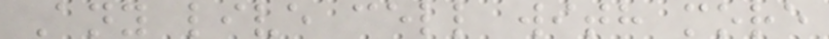Any live cell with more
